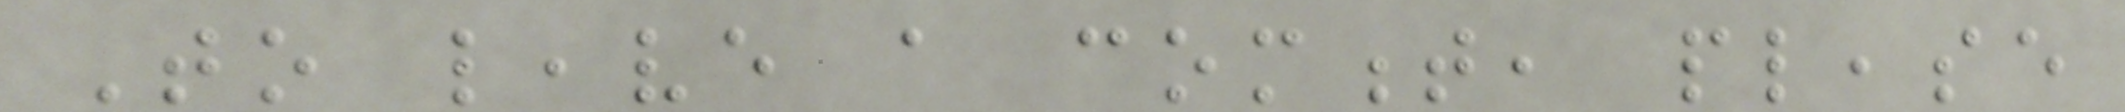To leave a comment, please
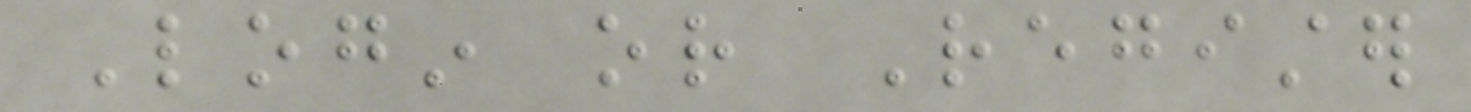Login or Register
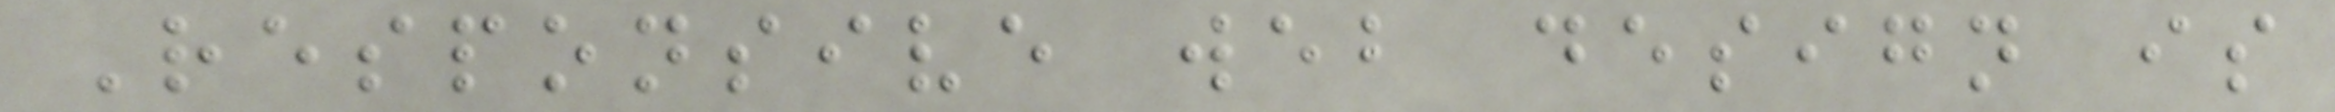Responsive web design is
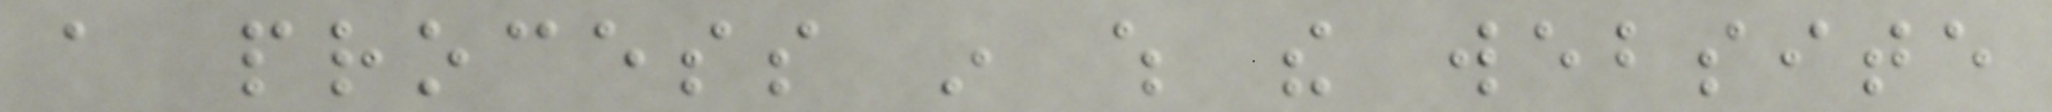a process in which the website
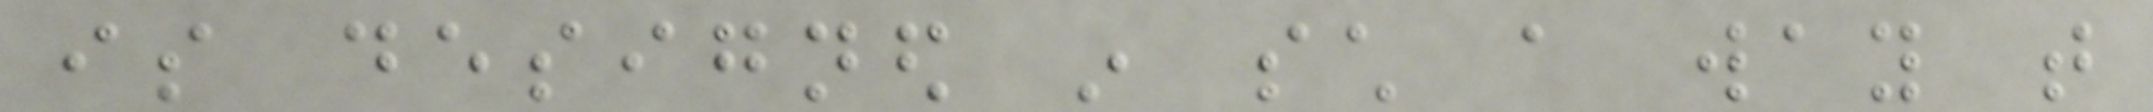is designed in such a way that
